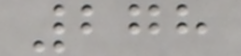278
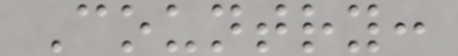Country:
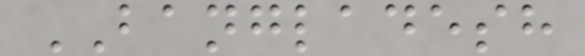BANGLADESH
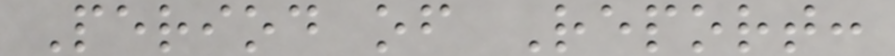Period of Report:
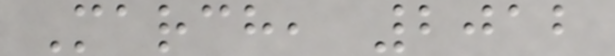March, 2012
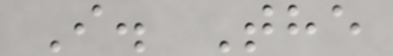I. The
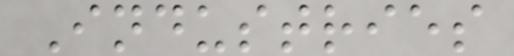Industries
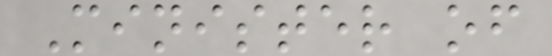Minister of
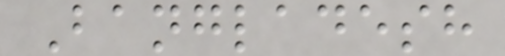Bangladesh
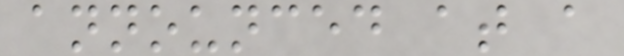announced at a
